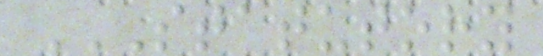STATUTORY
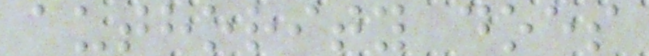authority does
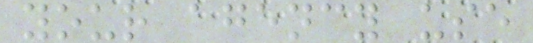your agency use
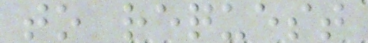to request
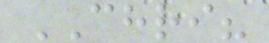CHRI?
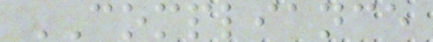COMPLIANCE
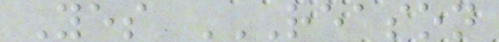Yes REASON
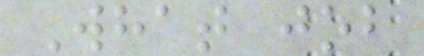What job
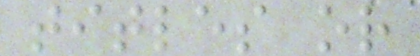titles or
